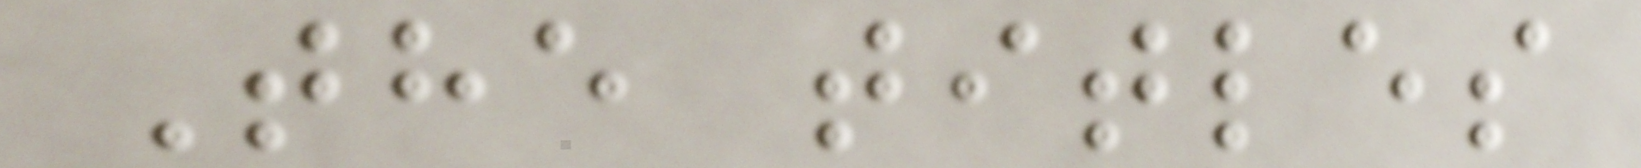The titles
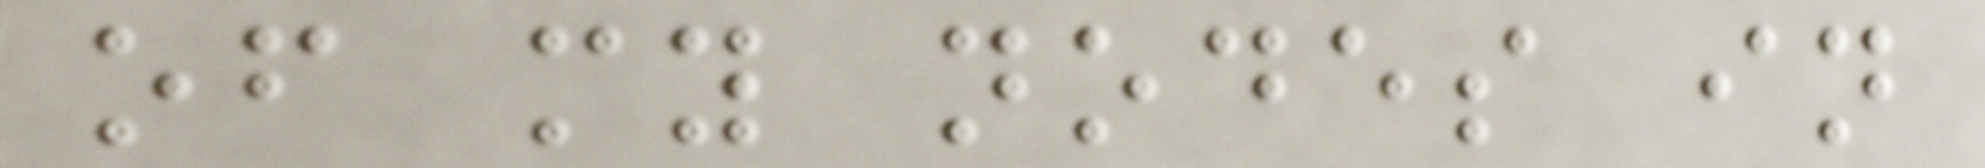of my nodes in
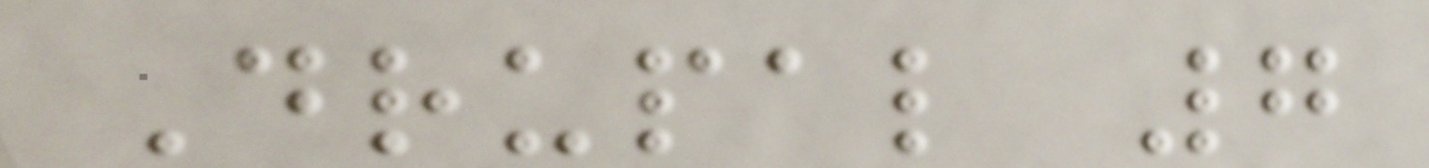Drupal 7
